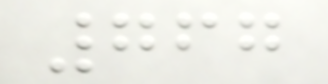767
